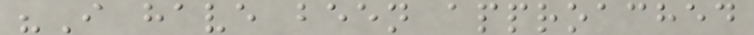"I have been approached
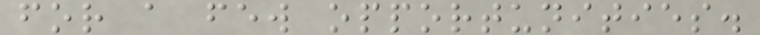for a few opportunities.
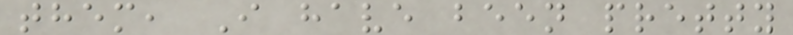them, I have been pretty
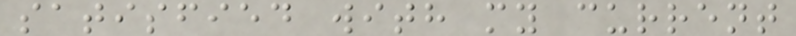satisfied with my current
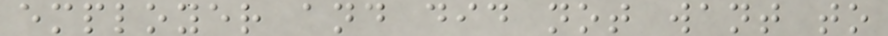employer and did not want to
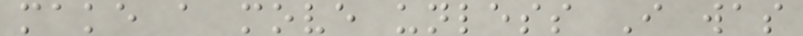make a move unless I was
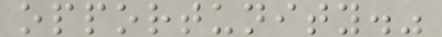opportunity."
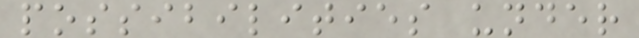possibilities under
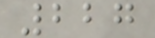227
